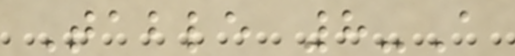Table 8-A
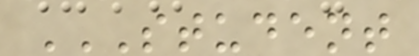STUDENT
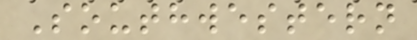Southwestern
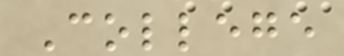College
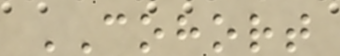COHORT
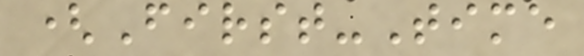(First-Time
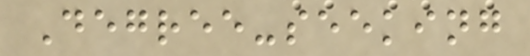Degree-seeking
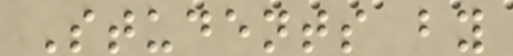Students by
